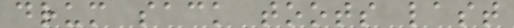drum sack toots last
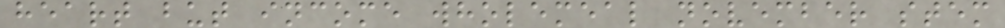heart but income wholemeal november stem
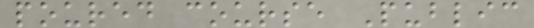poured course Public
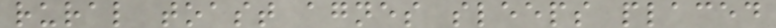rural toast agnes sleeps placed
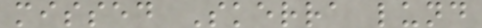missed Skerra lund
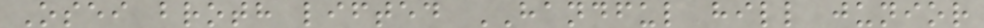Osei broth lifted HANDFUL hill junior
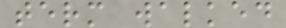term walked
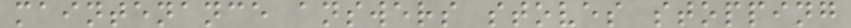maintenance answers stoves stopping
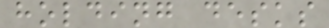holding desks
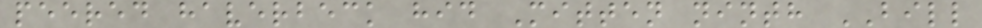peered haverbeck hid Mitten ninth BILL
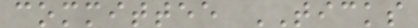committee TICKS
